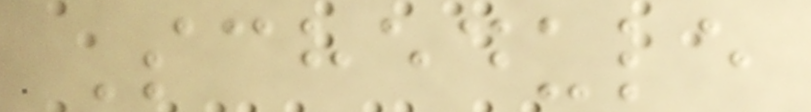Schedule
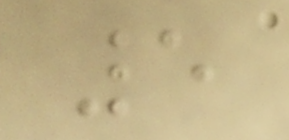5
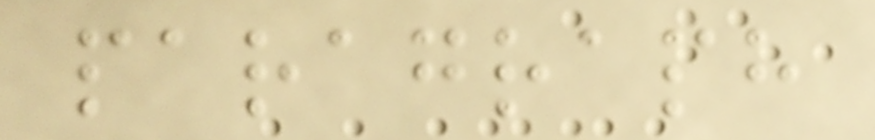paragraph
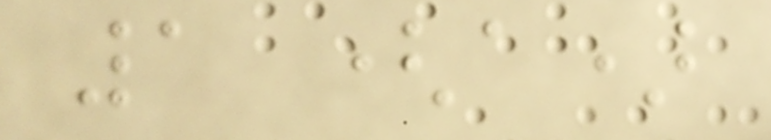1 (a)
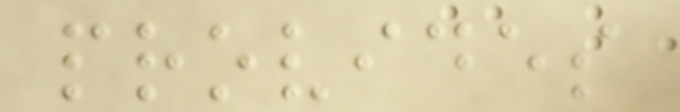provides
